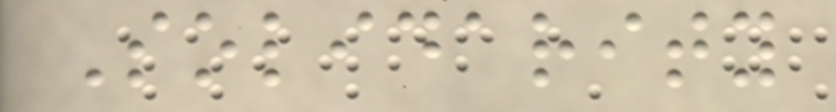Solidarity
